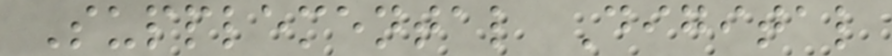Supplemental Digital
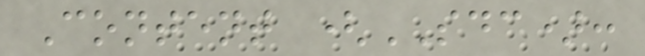Content (SDC):
